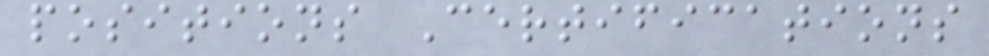positions Certifications
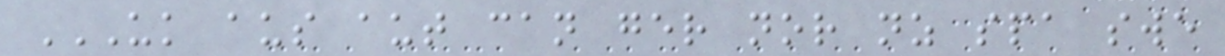UK AUS AUT CAN GER NOR NZ SPA SWE
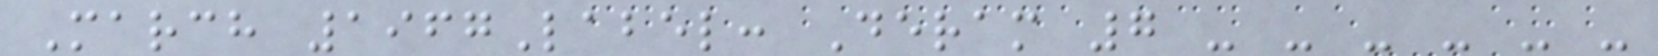March 1967Label: Deram 7 - - - - - -
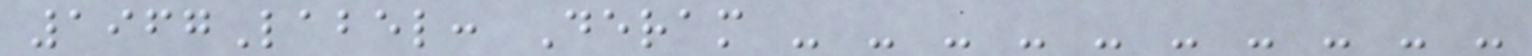1967Label: Deram - - - - - - - - - -
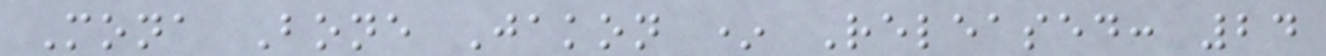Mona Bone Jakon * Released: 24
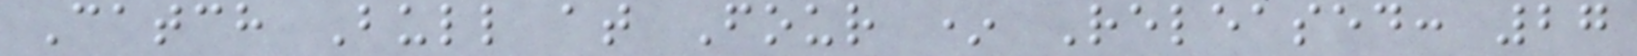Catch Bull at Four * Released: 27
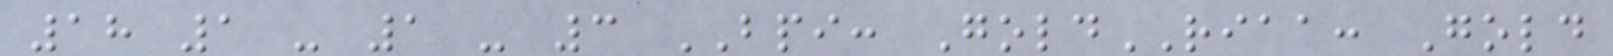18 1 - 1 - 3 BPI: GoldRIAA: Gold
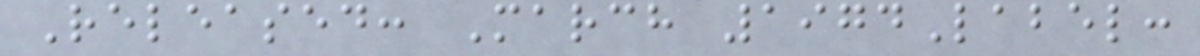Released: March 1974Label:
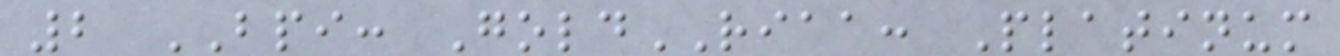2 BPI: GoldRIAA: Platinum
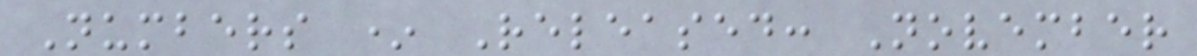Numbers * Released: November
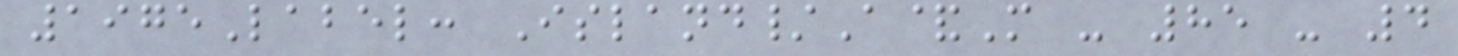1975Label: Island/A&M - 85 - 4
